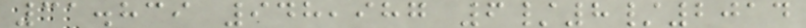31.839 948,987 6/8/2014
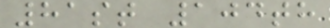81st 104th
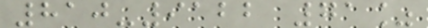810-9122 71%
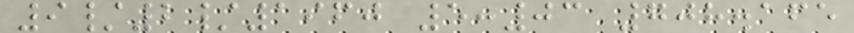9/2/1960 5:03 708.165
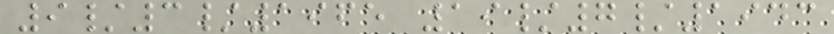9/3/1965 19/7/1943
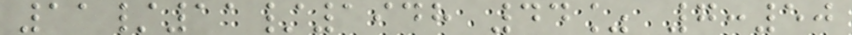11/11/1948 44% 7:50
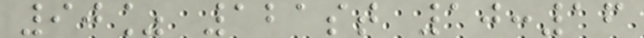90% 121st 10:16
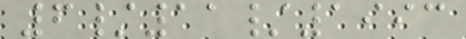6/11/1993
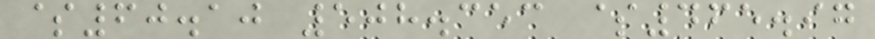$60.10 508.353 $465.97
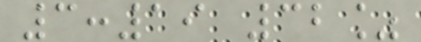3:19 32%
